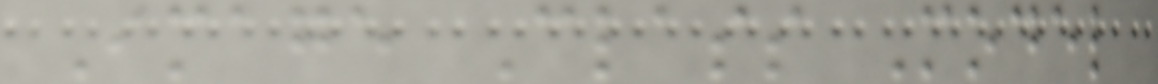Image Class Model
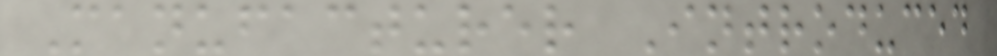Manufacturer Introduced
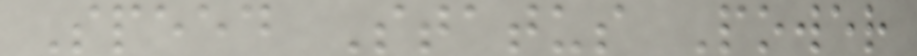Speed Status Power
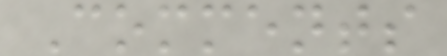Comments
